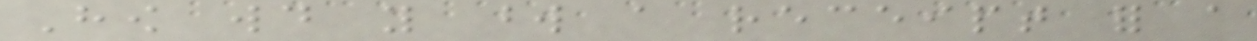How would you word a receipt for a
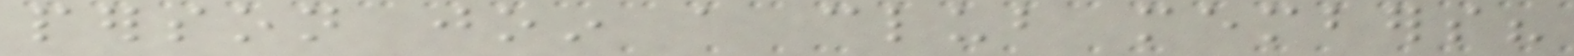person join a club members?
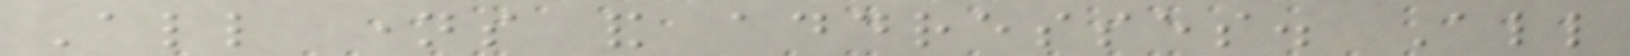All names and addresses. All
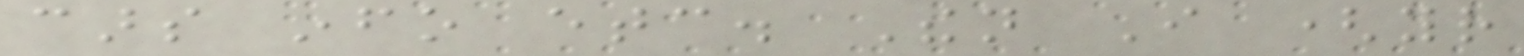cars info etc. Then I (your
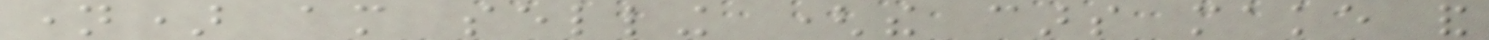name) am selling (the cars make and
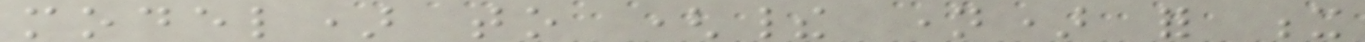model) to (their name) for x
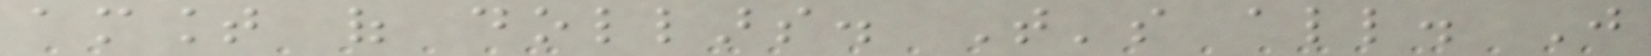amount of dollars. That's all. Just
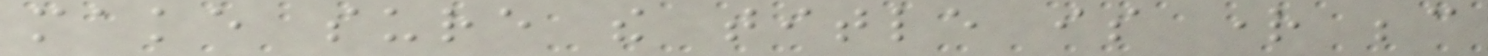make sure the title is right because
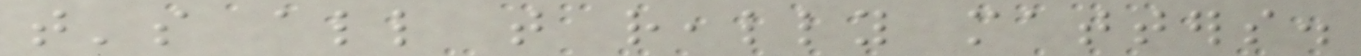that's all that really matters.
